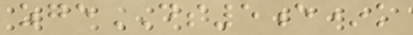zgeDS5e*k
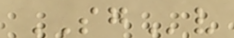SGv
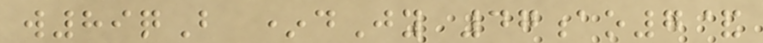w89qB *dJy 47ao7&
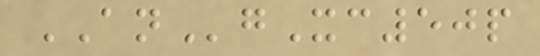ANgXc50p
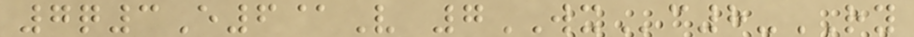7q3E6@V 7WXc8-RY
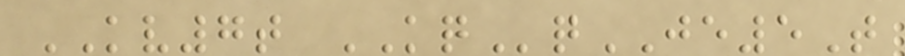KV7t KQqJE5T
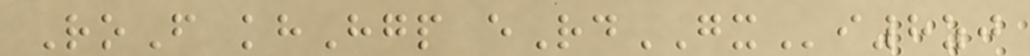RoF khHgp eRdGXi8zj
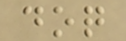doq
